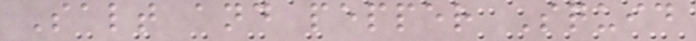Salt and pepper Squid
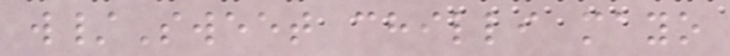w/Sweet chilli mayo
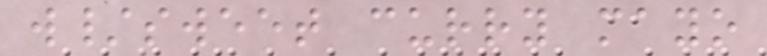w/sweet curry mayo
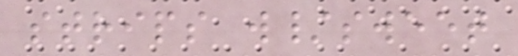strips w/sweet
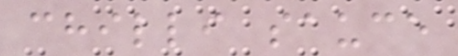chilli sauce
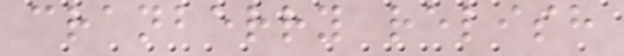cranberry relish
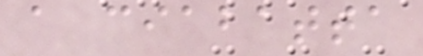a ciabatta
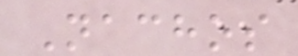Nachos
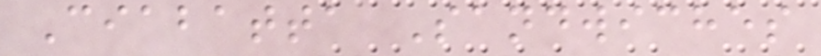Ciabatta Sandwiches
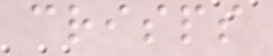crisps
